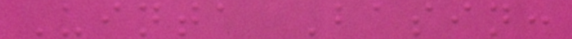Uinta Basin:
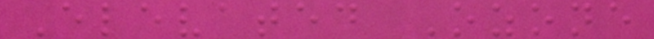Elevated Ozone
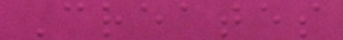Creates
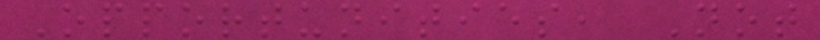Opportunities, Not
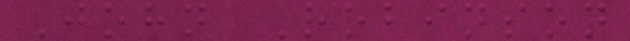John Robinson
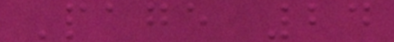Page 24
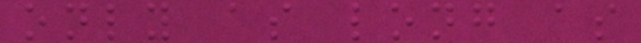only as long as
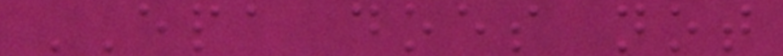EPA does not
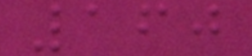160
